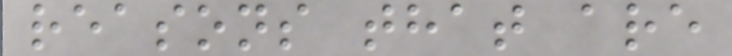reasons that are
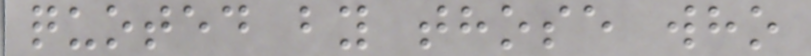quoted by those who
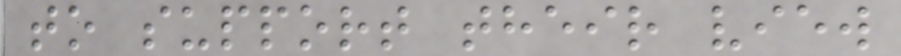to support their view
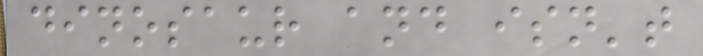dinosaur and isn't
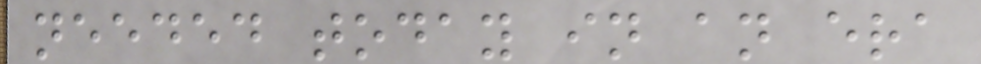needed today in an era
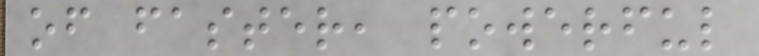of faster, powerful
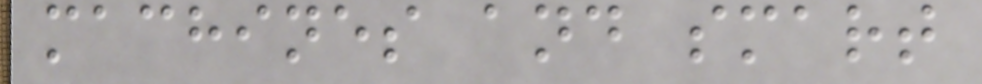machines and smart
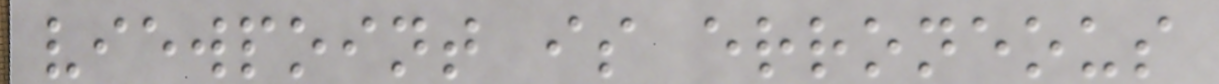viewpoint is erroneous
